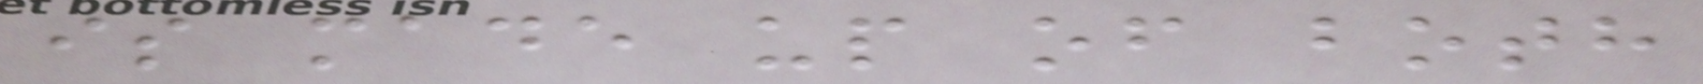is made up of both
